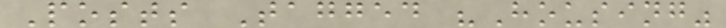Posts Tagged "Housing"
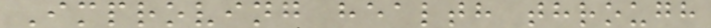Improving health through
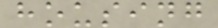housing
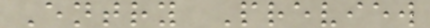Entry Preview
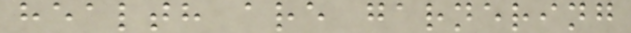health are garnering
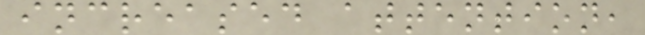increased attention,
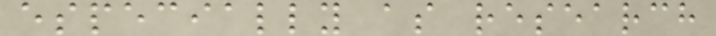especially as research
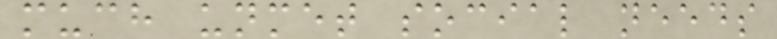much unmet social needs
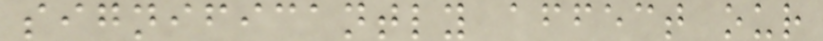significantly affect our
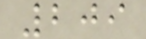209
